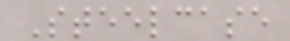Steelcase
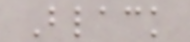Black
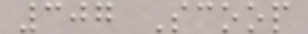307 Scoop
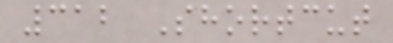312 Shortcut
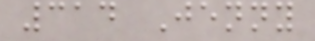314 Jenny
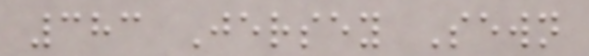383 Jersey Sewn
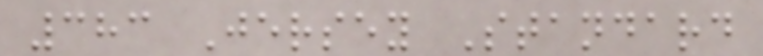383 Jersey Standard
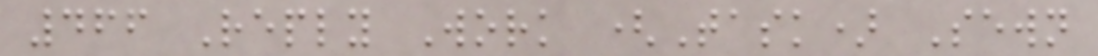466 Reply Work (Task) Sewn
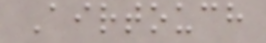Airtouch
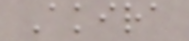Akira
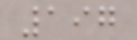197
